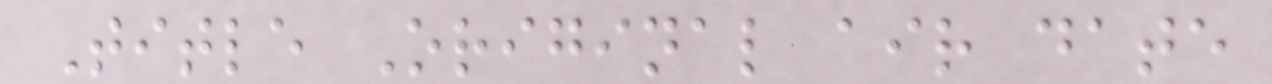Title Original air date
